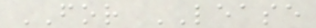FOR LEASE
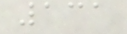131
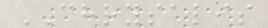CHRYSALIS
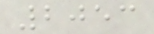2053
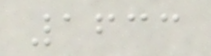1633
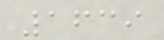1639
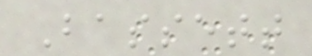Bassett
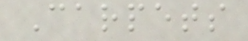Carpets
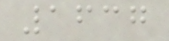1637
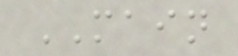MAIN
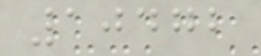10472
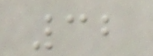32
